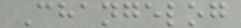Changelog
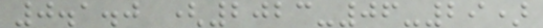0.1.0 (2023-06-29)
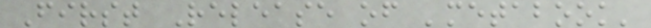First Release of 'metabook'
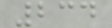234
